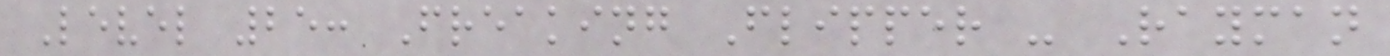Level 25: Freaking Flipper - Rayman
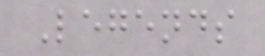Legends
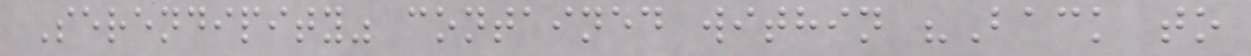Serendipity" contained within "Back to
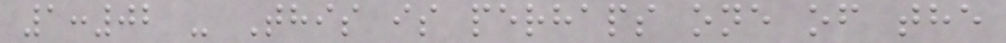1:02 - This is perhaps one of the
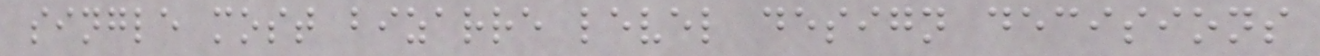single most bizarre level design decisions
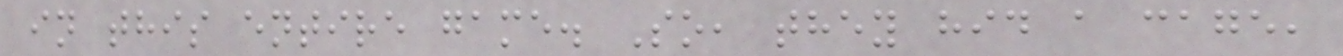in this entire game. So, they hid a cage,
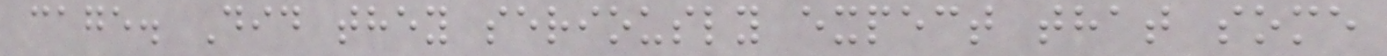cage. Did they seriously expect that some
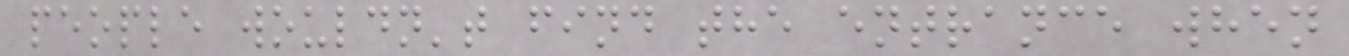people wouldn't find the entrance when
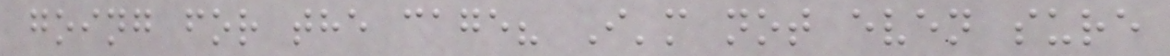going for the cage? I'm not even sure
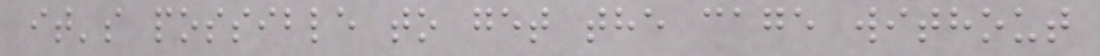it's possible to get the cage without
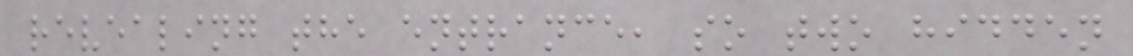revealing the entrance, so two hidden
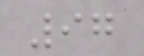97
